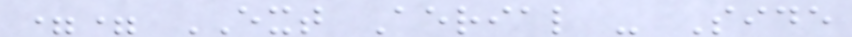== EXT Aerial - Side
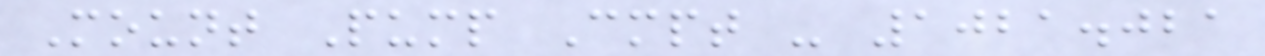Mount Pump Cmpt - 1021.021
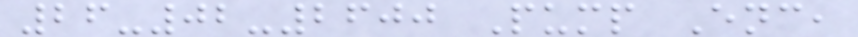26-02-2600 Pump Enc,
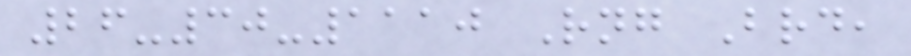26-30-1110 Rng Brd,
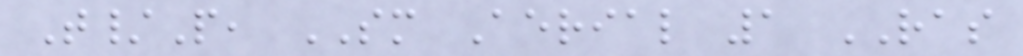T/P, SM Aerial 1 RAS
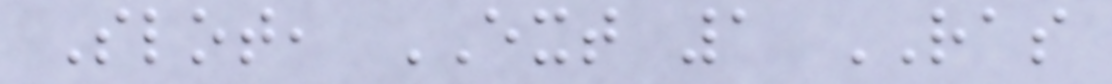Slot, EXT 1 RAS
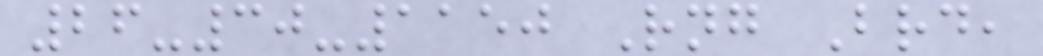26-30-1150 Rng Brd,
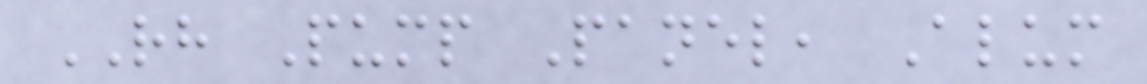RH Pump Panel, Alum
